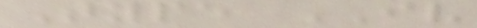Type IV
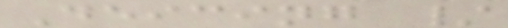Deicing /
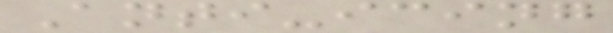Anti-icing
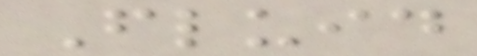Fluid
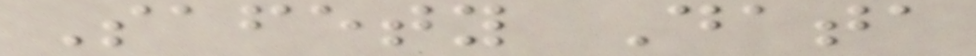Safety Data
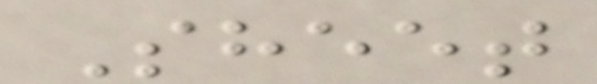Sheet
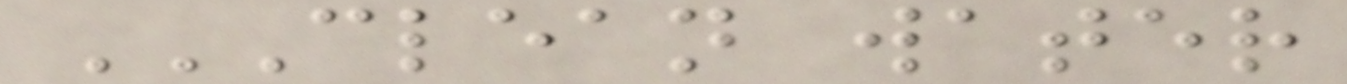CLEAN WATER
